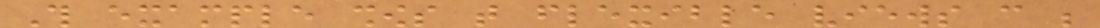This example shows that flexible views can be
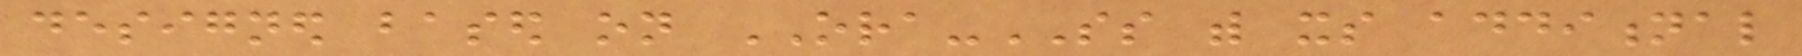designed based on ORA-SS with its additional
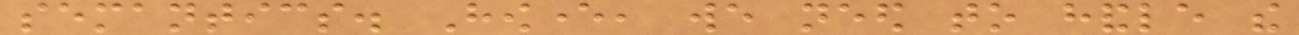semantics. However, we need to handle the
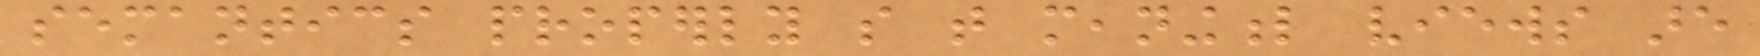semantics properly so that meaningful views are
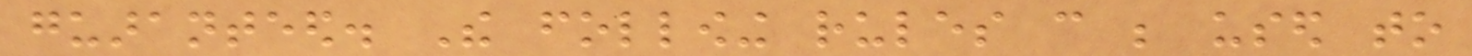guaranteed. The following rules can be used to
